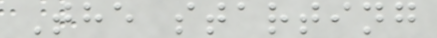The starting
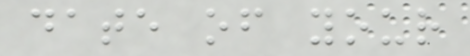date of your
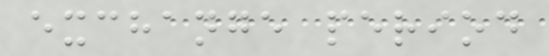exchange period
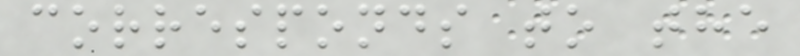corresponds to the
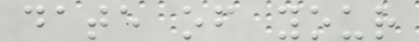date of your
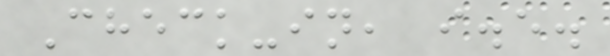Check-in, i.e.
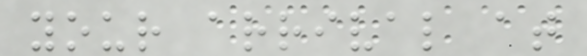your arrival at
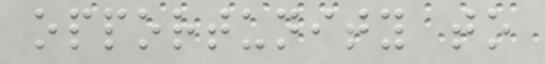opportunity to
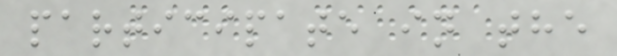participate in the
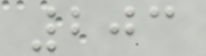203
